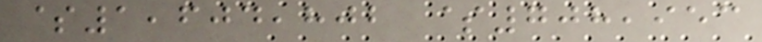$1,604,802 $708,953
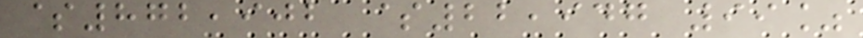$872,902 $22,947 99%
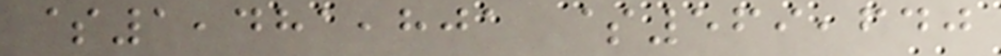$1,481,801 $569,640
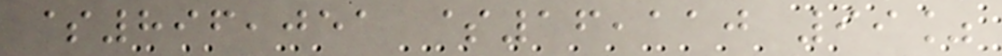$896,051 $16,110 99%
